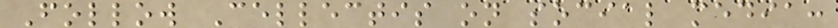Follow Cellectis on social media:
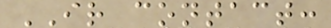IR contact:
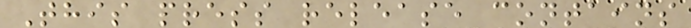This press release contains
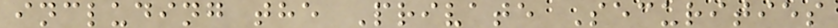including the Private Securities
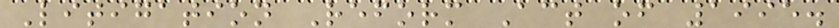Litigation Reform Act of 1995.
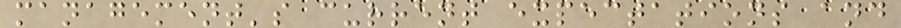management's current expectations and
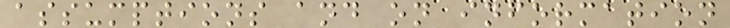assumptions and on information
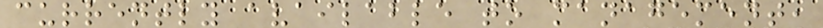currently available to management,
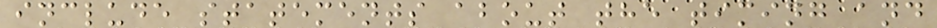include statements about the timing and
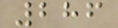286
